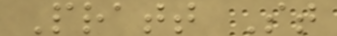Pratt St
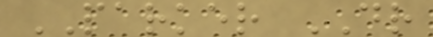PARKER DR
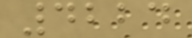4224
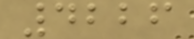4226
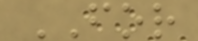FOR
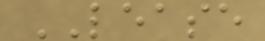LEASE
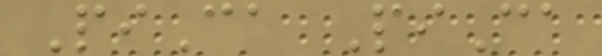PiCa PiCa
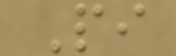Pi
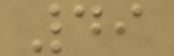49
